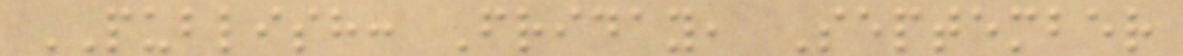PUBLISH: Friday, September
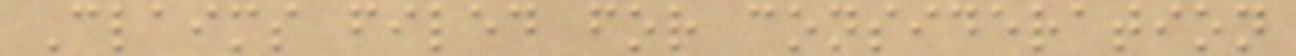Claims filed for consideration
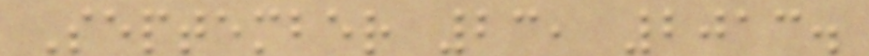September 23, 2013.
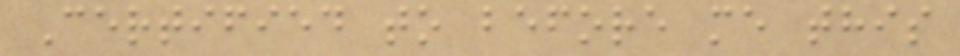Certified to before me this
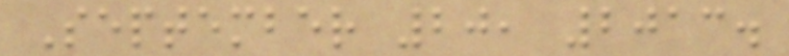September 20, 2013.
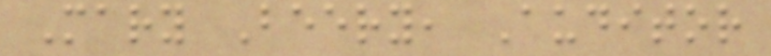Mary Beery, Auditor
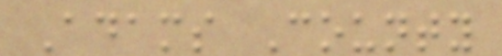Adams County
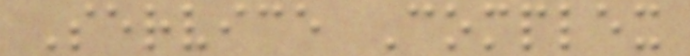Service Complex
